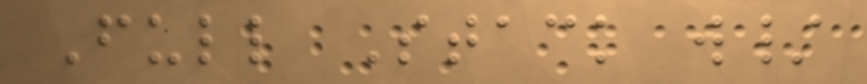Full Stack w/
